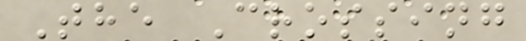The Crossing
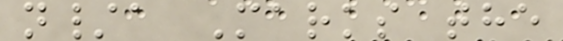n/a Marks the
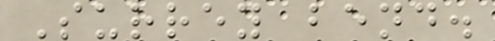Surrey bend.
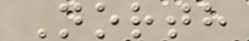North
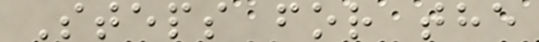Steps for the
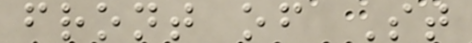front of St
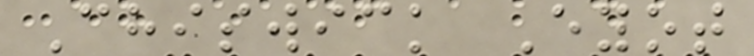Chiswick Eyot
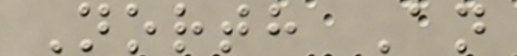North An
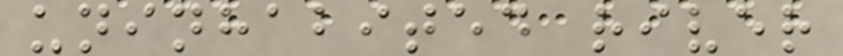uninhabited river
